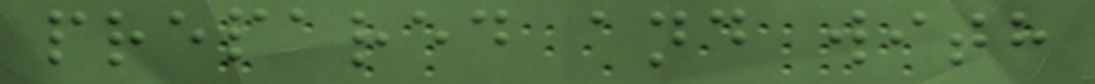prepared and with
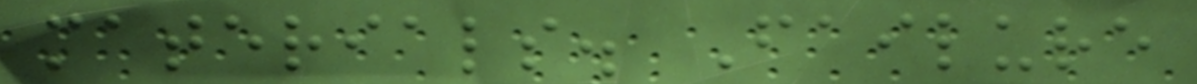materials. Failure
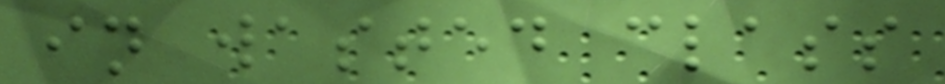in wasted class
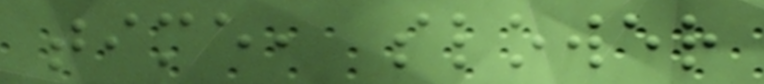time, slower
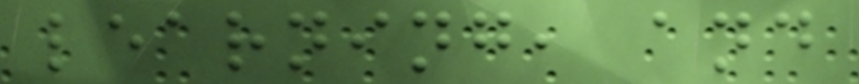learning, and
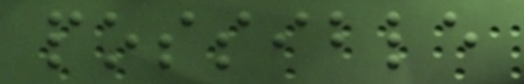possible
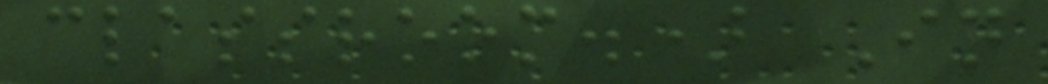classroom.) In
